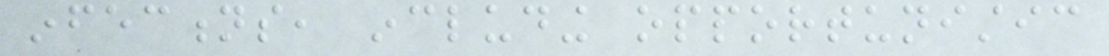infections, including opportunistic
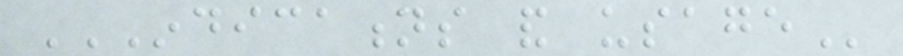INDICATIONS AND USAGE
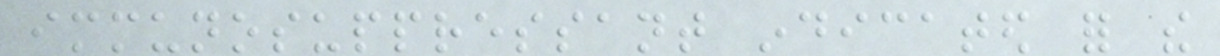immunosuppressant indicated for the
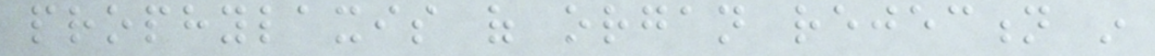prophylaxis of organ rejection in
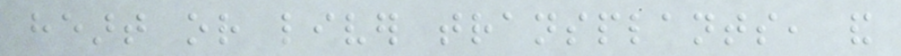heart or liver transplants, and
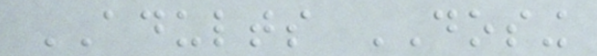ADULTS DOSING
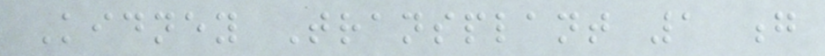Kidney Transplant 1 g
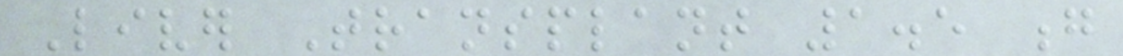Liver Transplant 1.5 g
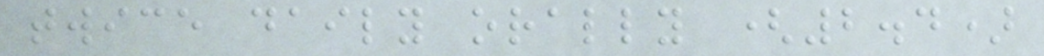twice daily orally (2.4)
